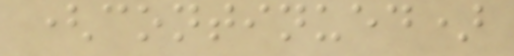(continued)
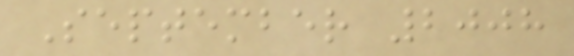September 2008
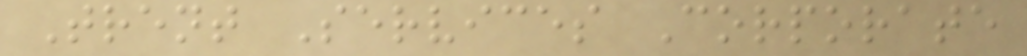Trent Services Corporate
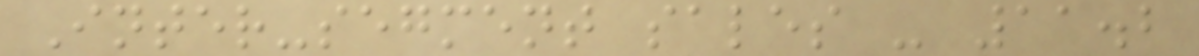Inter-segment sales - 11.2
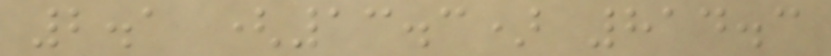2.1 (13.3) 814.3
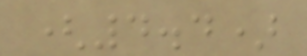(4.4)
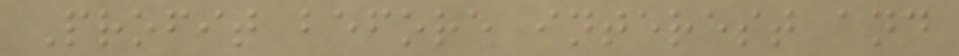Profit before interest and
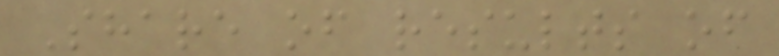Share of results of
